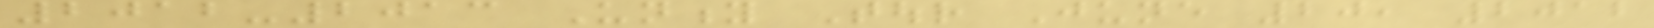2012-2013 Unity Tour June 20, 2012
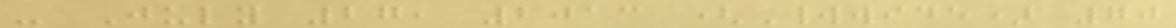- July 27, 2013 (Worldwide) 70
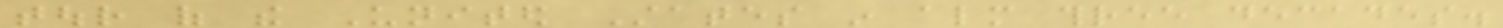tour of the United States in almost three decades.
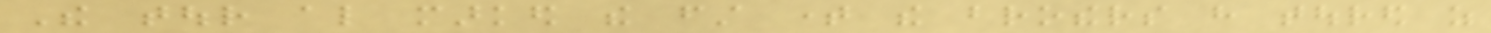The tour also marked the first time the brothers have toured as
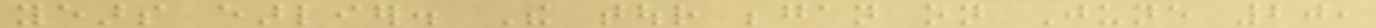years earlier. The tour began on June 20,
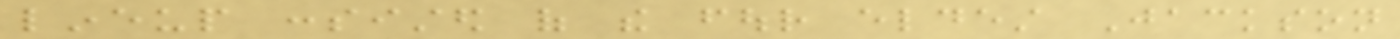lineup consisted of the four eldest Jackson
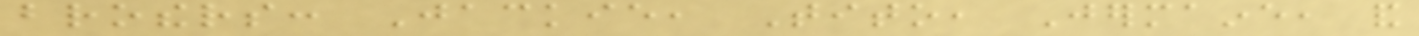brothers: Jackie, Tito, Jermaine, and
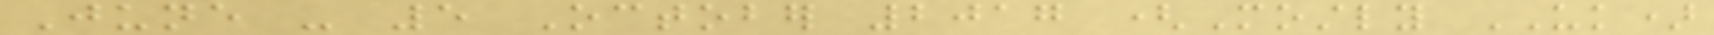June - 5 October 2017 (Mostly UK)
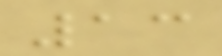13
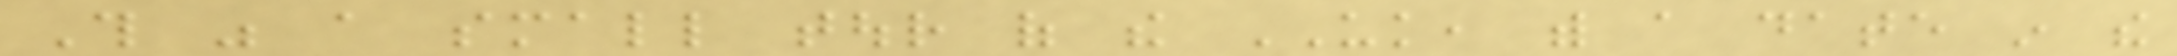This was a small tour of the UK, with a date in the
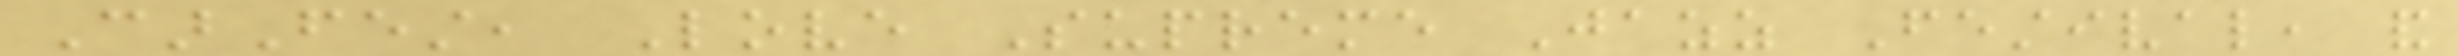CarFest, Love Supreme Jazz Festival, and
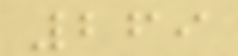269
